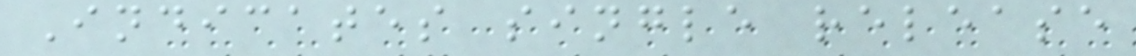Indicates single release
